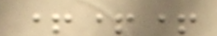+++
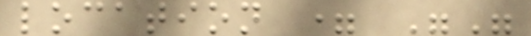location = ""
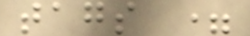tags =
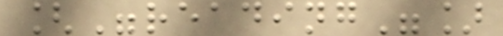["reading"]
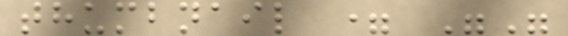thumbnail = ""
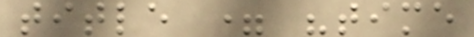title = "time
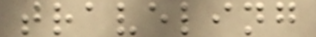traveling
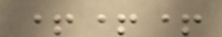+++
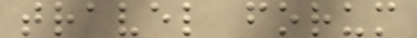travel forum
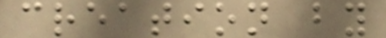creation by
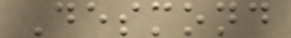Desmond
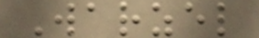Warzel
